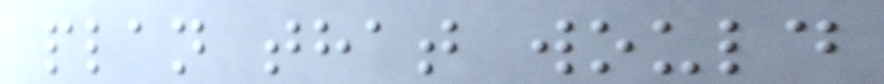plan that would
